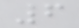6
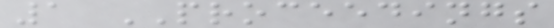1 PROCEEDINGS
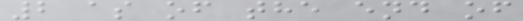2 as of the end of
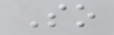So
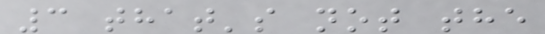3 that's not the
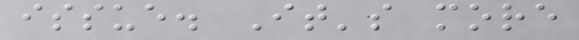issue. It's more
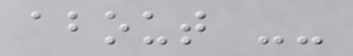about --
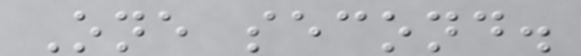One second.
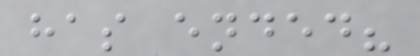has ended?
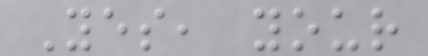Yes, your
